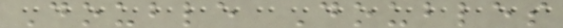Double Doubles
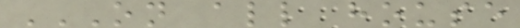ON ALL HOUSE
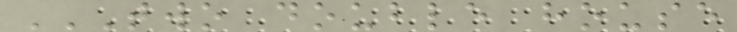TWO DOUBLE HOUSE
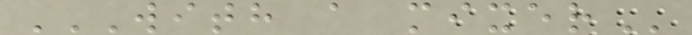WITH A MIXER
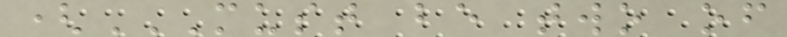(MUST BE TWO OF
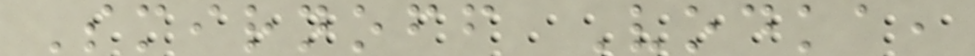Smirnoff Vodka,
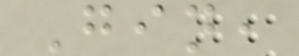Gin,
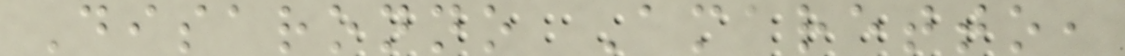Disaronno Amaretto,
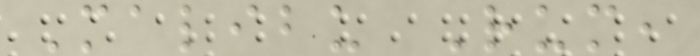Malibu Rum,
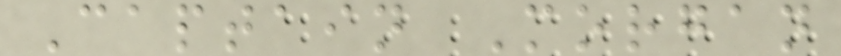Captain Morgan
